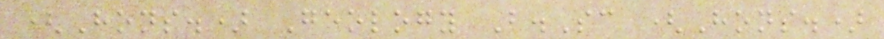(Hons.) Geology B.Sc (Hons.)
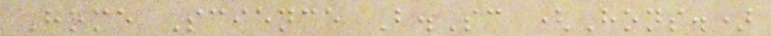Home Science B.Sc (Hons.)
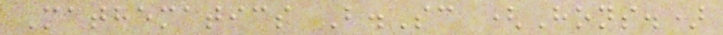Mathematics B.Sc (Hons.)
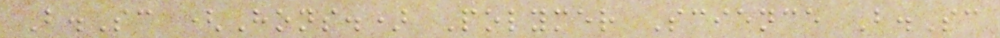B.Sc (Hons.) Polymer Science B.Sc
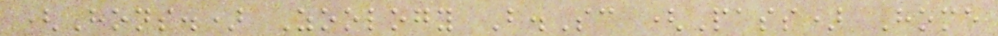(Hons.) Zoology B.Sc (Pass) Home
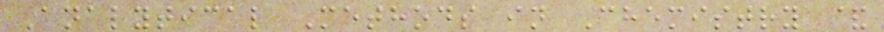Analytical Methods in Chemistry &
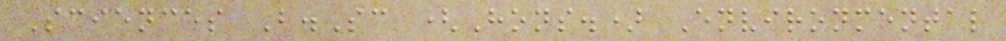Sciences B.Sc (Hons.) Environmental
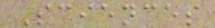Sciences
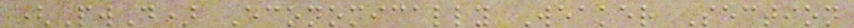(PwD) Economically Weaker Section
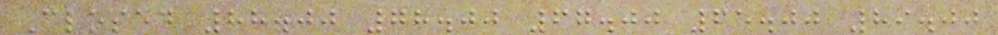Closed 88.00 78.00 67.00 65.00 89.00
